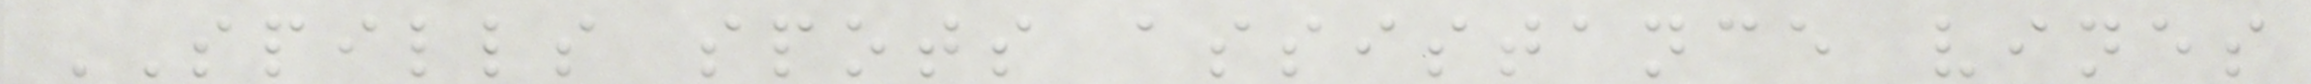SPILLS spots assistance vines
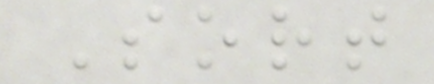Sort
